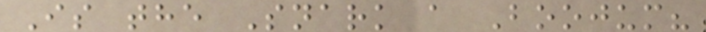Is the Snark a Boojum?
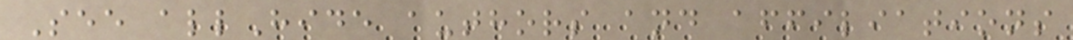See allHide authors and affiliations
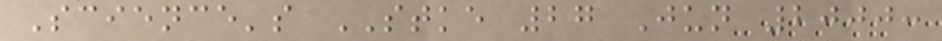Science's STKE 27 Jun 2000:
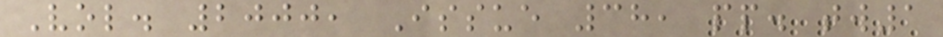Vol. 2000, Issue 38, pp. tw1
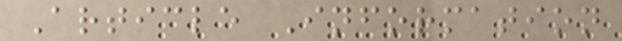Article Information
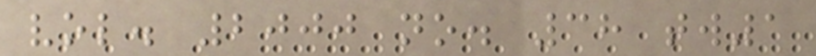vol. 2000 no. 38 tw1
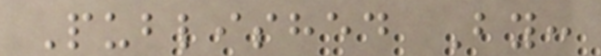Published By:
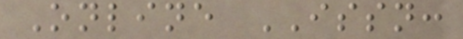Online ISSN:
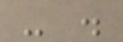- .
